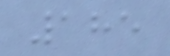185
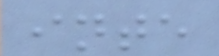inte
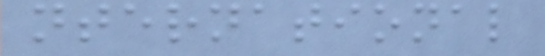nternational
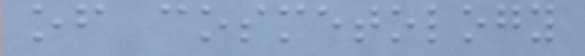of cosmetology
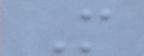M
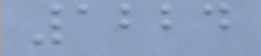1224
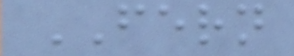FERN
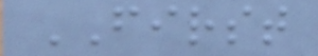FIRST
